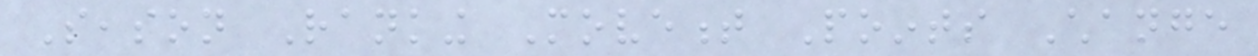Season Ranking Movement Points Change
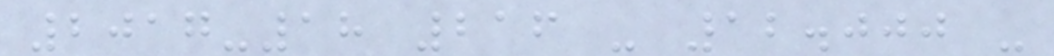2017-18 216 - 12.000 -
